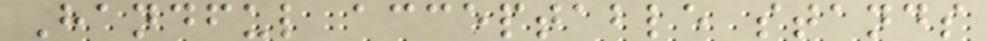Handful acceptable stands
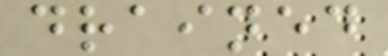drained
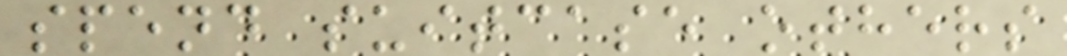spend suitcase others
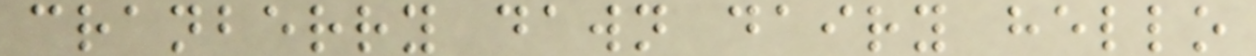cranberry dawn dairy hello
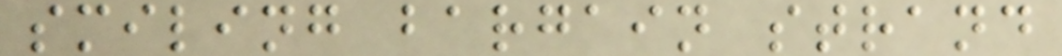smiling bargain strand
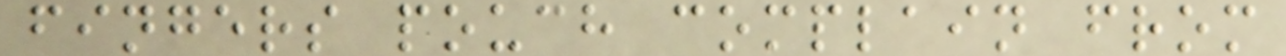fingers pouch complain from
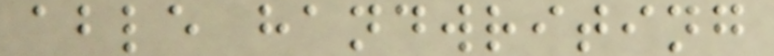able handwriting
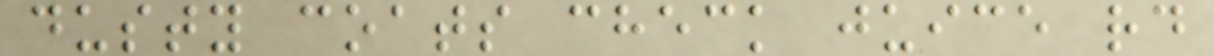dusty coats check juice rd
